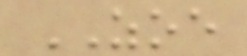ZOE
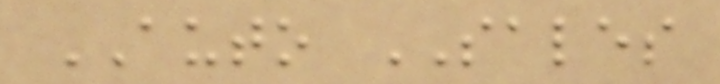AUTO SALES
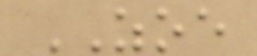ZOE
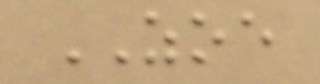ZOE
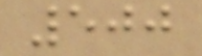500
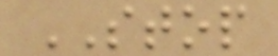STOP
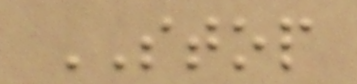STOP
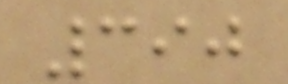390
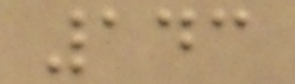143
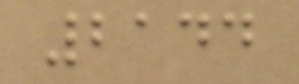2144
